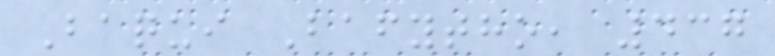Baqui Bafytho, 437
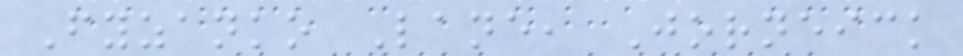Fyzanko Lane, Jorneick
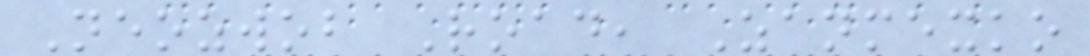Neozwob Road, Zanmexko
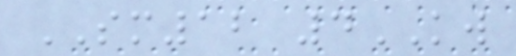SM12 4KW
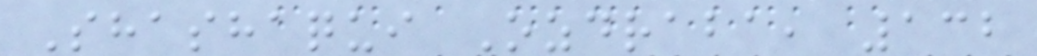Shashaqui Ozdraba, 132
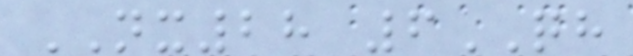NX28 6QH
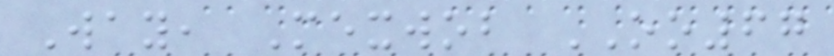Way, Mexwob OO67
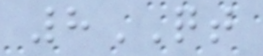8QT
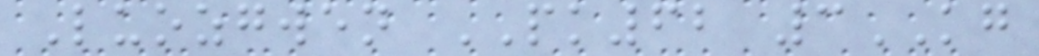Luozgwen PK62 3KG
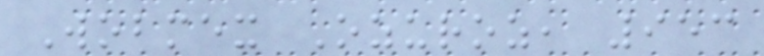Wobmex Ozuroz, 953
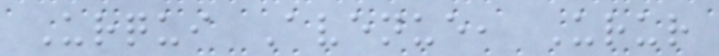Urqui Avenue, Urur
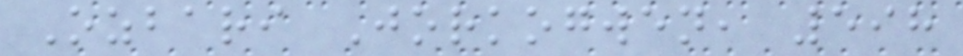Ozbari Jorkogwen, 598
